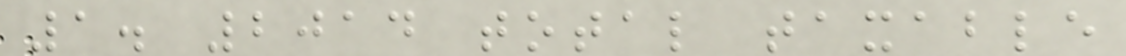1. 2014 total taxable
